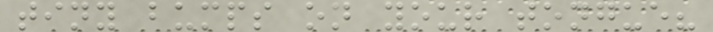tiny bumps on your tongue?
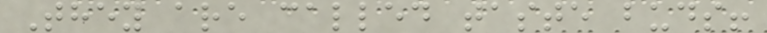They are called taste buds!
